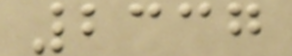2337
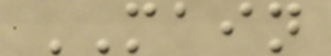MAIN
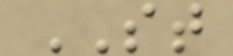ST
